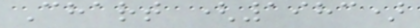Chart (1983)
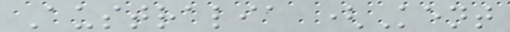Australia (Kent
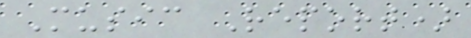Music Report)
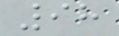98
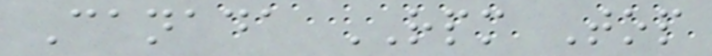Canada RPM Top
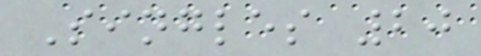Singles 20
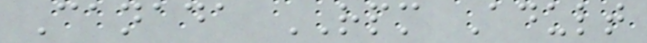Canada RPM Adult
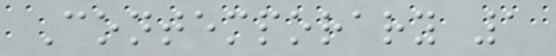Contemporary 1
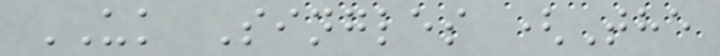UK Singles (The
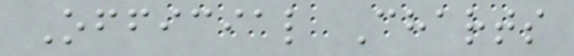Official Charts
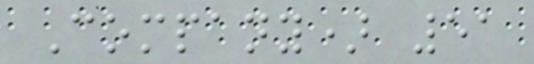Company) 51
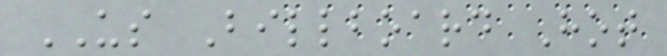US Billboard Hot
